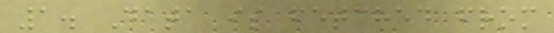1. Data is fetched from
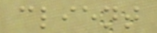client
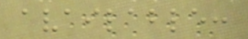available:
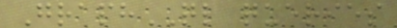GraphQL queries
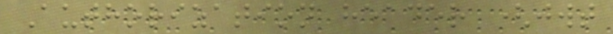Authorization header (jwt
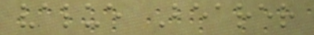value Bearer
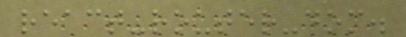react-router-dom.
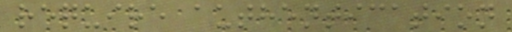require authentication
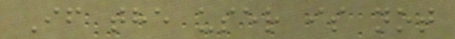If the user is not
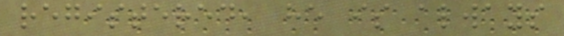registered, he is always
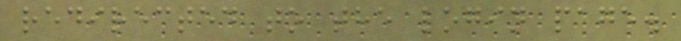redirected to the login page.
